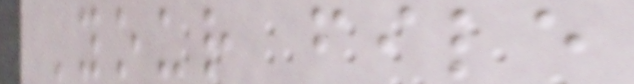Your file
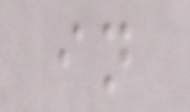in
